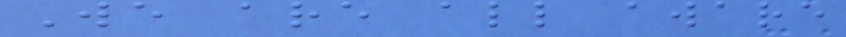We are all aware
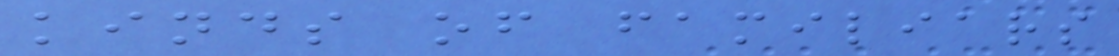kinds of familiars
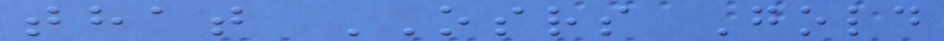that OSRS Gold
